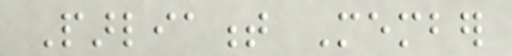Parliament Member
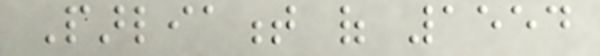Parliament of 1554
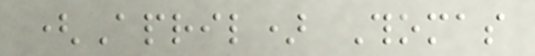(April) Thomas
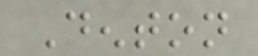Denton
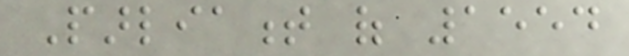Parliament of 1554
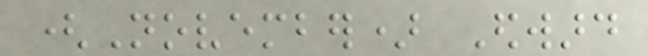(November) Edward
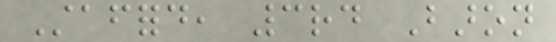Stafford, 3rd Baron
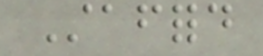Stafford
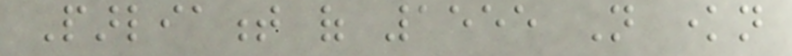Parliament of 1555 Not known
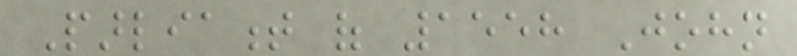Parliament of 1558 John
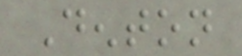Denton
